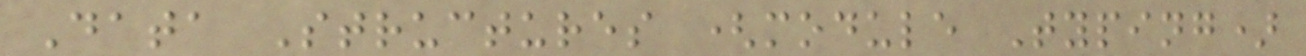Data Structures (module Typing)
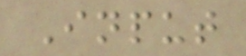Input
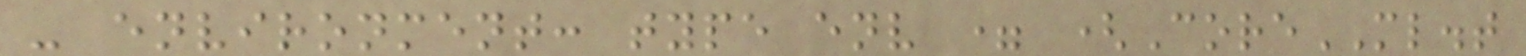- environment: type env = (CoreML.t
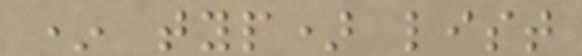* typ) list
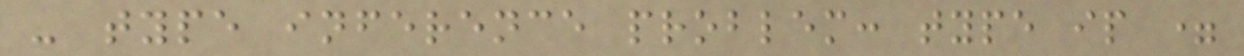- type inference problem: type ip =
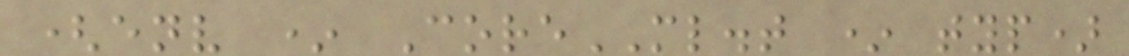(env * CoreML.t * typ)
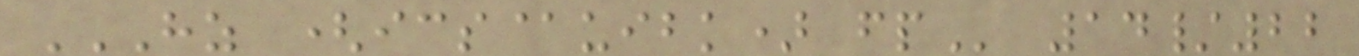HZ (ICS@UIBK) FP 14/22
